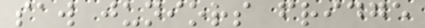saw juniors fridge
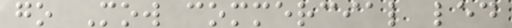go Mow commercial led
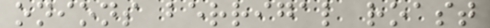onions berrigal roast
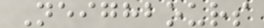Neighbours
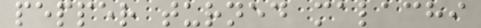pepper turned malachi
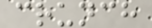crunch
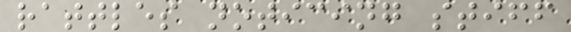rattles noticing stiff
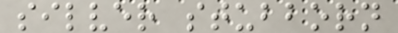silver stubborn
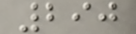290
